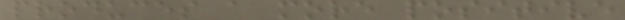produces a more positive
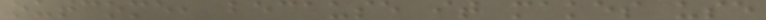outcome, because it makes use
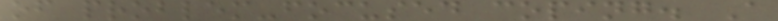of problem-focused coping. A
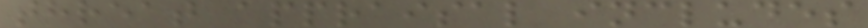threat appraisal includes
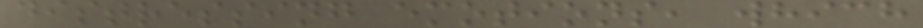distressing emotions, which
